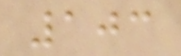103
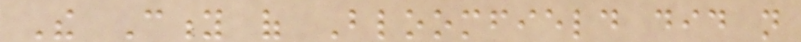The City of Bloomfield did not
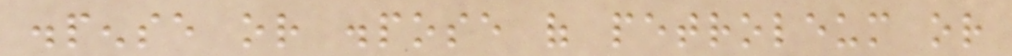dispense or dispose of petroleum or
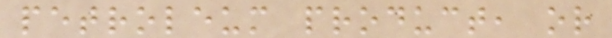petroleum product, or
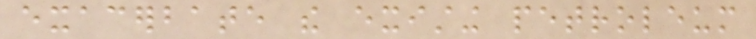exacerbate the existing petroleum
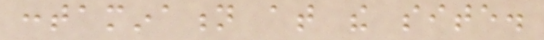contamination at the site.
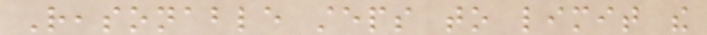Reasonable steps to limit the
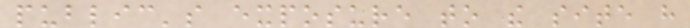public's exposure to the site have
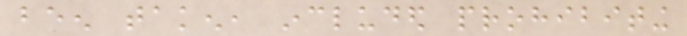been taken, included prohibiting
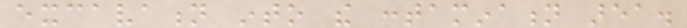excavation into the contamination area.
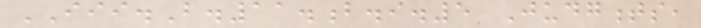III.B.11.b.i.5 Judgments,
